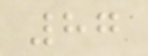87
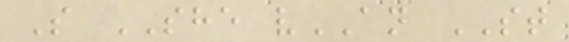S SHE vAN ST
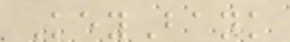KeyBank
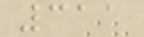311
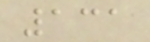131
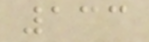133
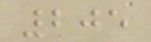205
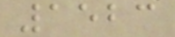1523
